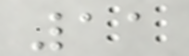11
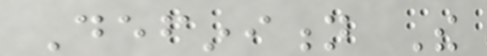Definition The
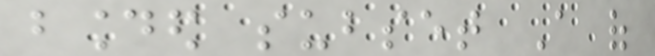bounded subset A of
